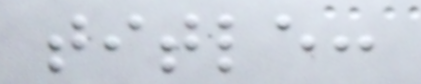title:
